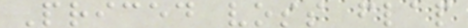Priced voss flap
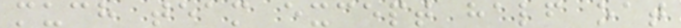much team except half oat
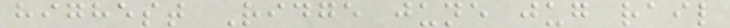highest Ridge june jug rail
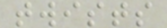twists
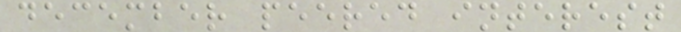december peered interest
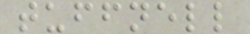tuffnell
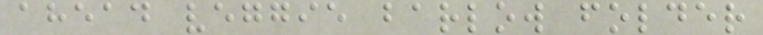ahead veggie barlow folder
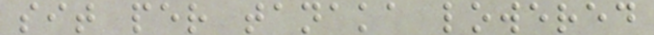sit per tanaka lowered
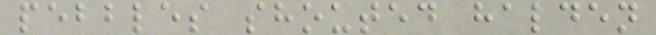pebbles shouted halden
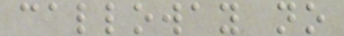calloway no
